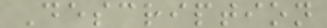Description
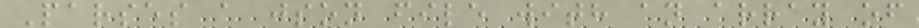Parses a json file with an array of
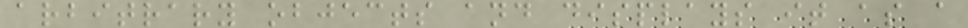arbitrary objects and displays it as a
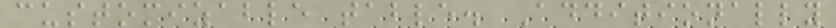customizable table. Additionally
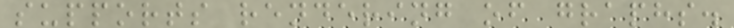supports rendering of graphs.
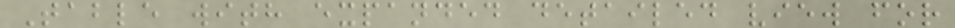Table with expanded detailed view for
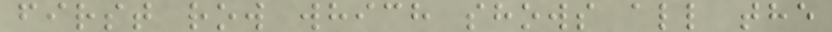first row which shows all the
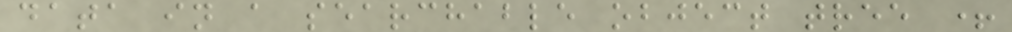data in a searchable object tree +
